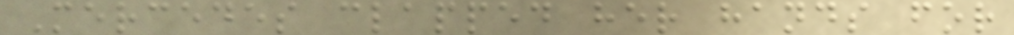Mercedes clapped her hands for
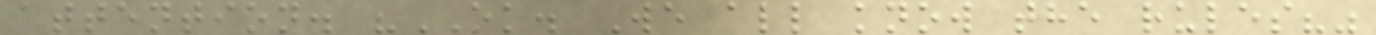attention. "OK. We all know the rules?"
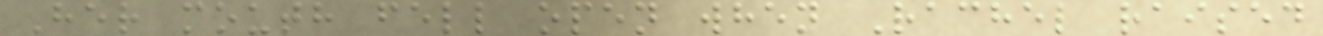Her mouth fell open when Rachel raised
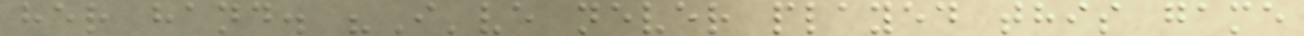her hand. "I've never played this game
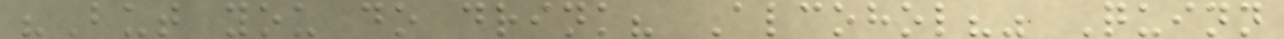"But you do drink? Alcohol?" Quinn
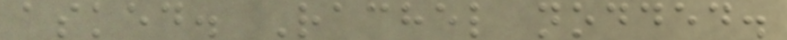asked. Rachel nodded.
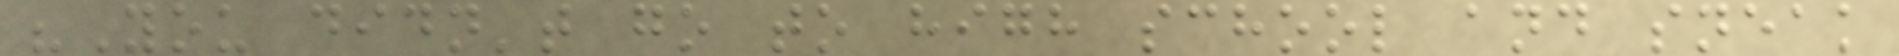"You didn't go to high school and sneak
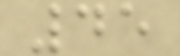45
